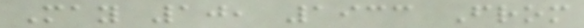May 10, 1933 From
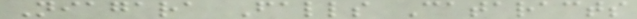Niagara Falls Cataracts
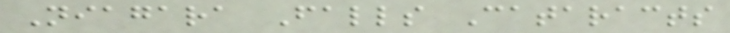Niagara Falls Cataracts
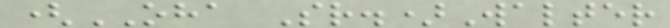(OHA Sr.)Walter
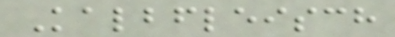Kalbfleisch
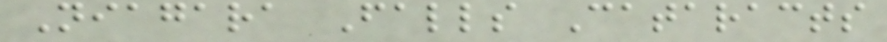Niagara Falls Cataracts
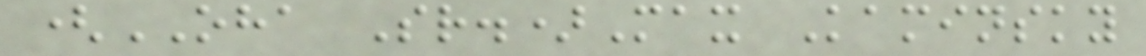(OHA Sr.)Max Kaminsky
